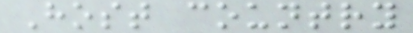Host country
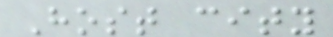Host city
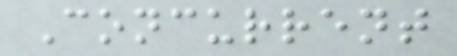Concurrent
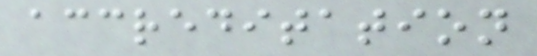accreditation
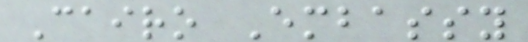Cairo Embassy
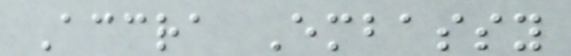Accra Embassy
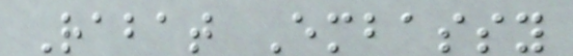Rabat Embassy
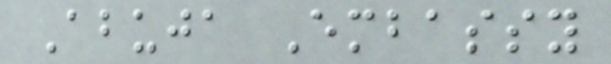Abuja Embassy
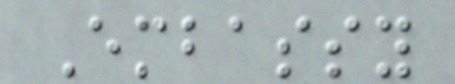Embassy
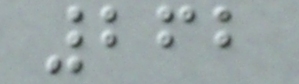262
